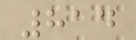814
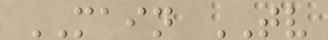MAIN TV
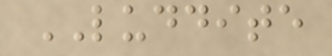LUDDITE
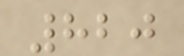820
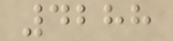4288
